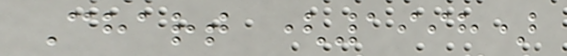Chart (1998)
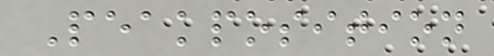Peakposition
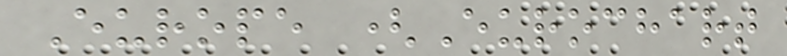Europe (Eurochart
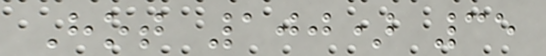Hot 100) 35
